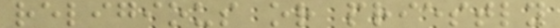religious or priestly
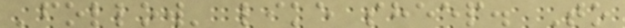'follow' like sheep. To
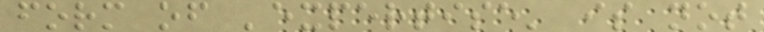form of 'expertise' is not
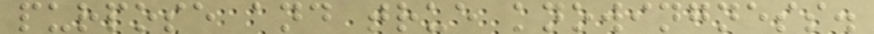purpose and true knowingness.
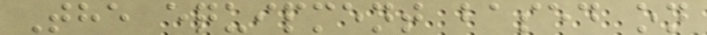The equipment based on
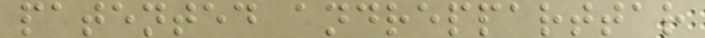patented andrepparttar
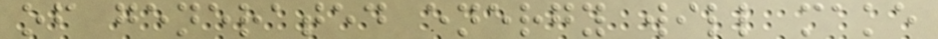of generated energy will make
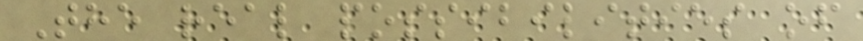The real possibilities of
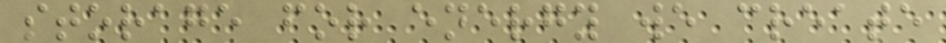storage for energy we create
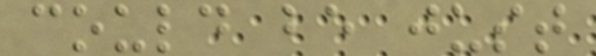could be just
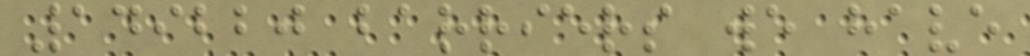149220 barriers we have
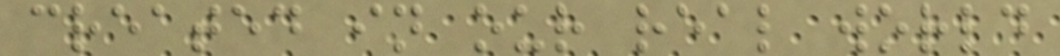created in our real world
